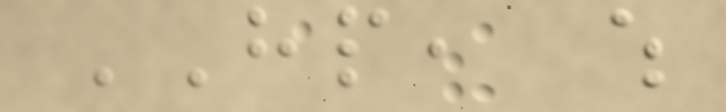HP, which
